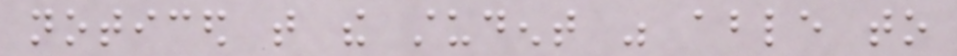noticed that the student was able to
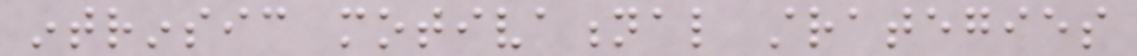intrinsic motivational strategies
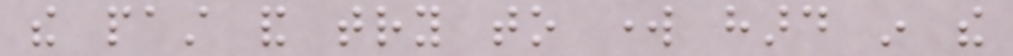the past and try to work hard in the
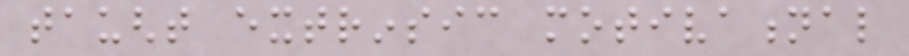taught extrinsic motivational
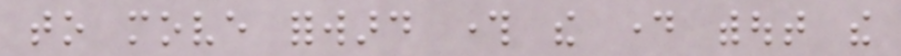to move forward through the day without the
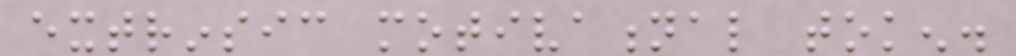extrinsic motivational token.
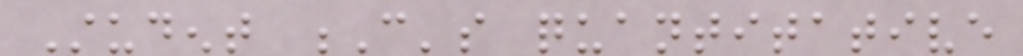Student C's quantitative
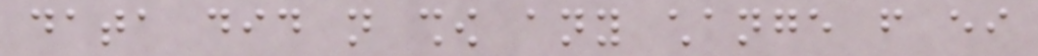data did not show any change from either
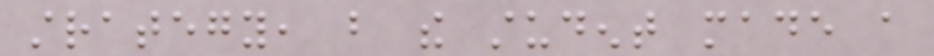strategy, but the student made a
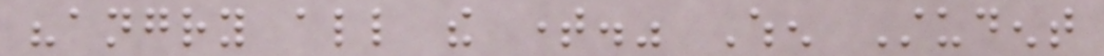"angry all the time." When Student
